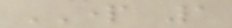PART 1
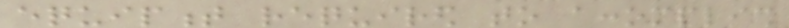equipment required to accomplish
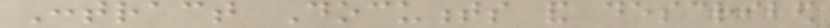Contract Documents and described
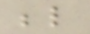below
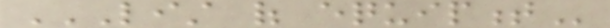LIST OF EQUIPMENT
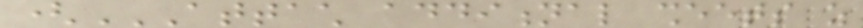(ATTACH ADDITIONAL SHEETS AS
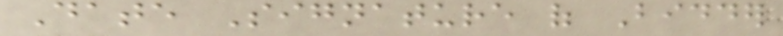Date Signature of Bidder
